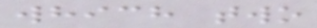which two
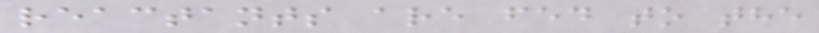reactants are fed to the
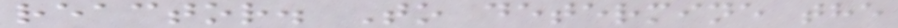reactor. To determine the
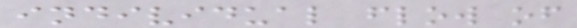individual flow of
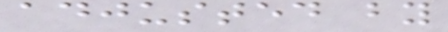adjusted by
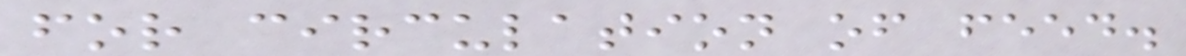for circulation of feed.
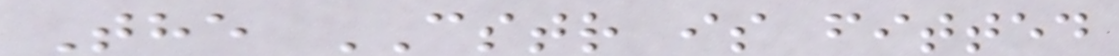The CSTR is fitted
